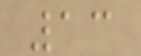13
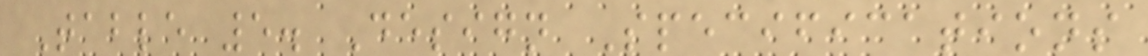Table 5. Design Specifications
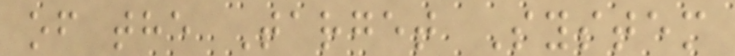of the Target System
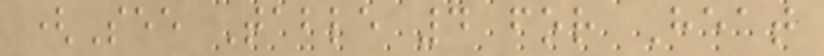(See Table 4 for Heat
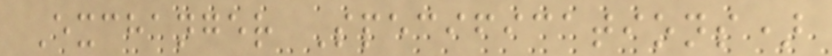Exchanger Specifications)
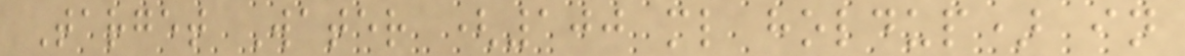Target Water (100 ml holdup) in
